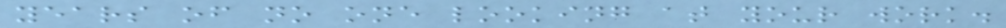years of no one looking at your work.
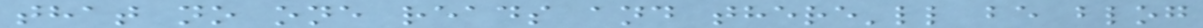that no one reads and there'll be blog
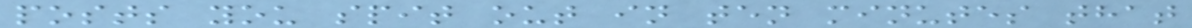posts you spit out in ten minutes that
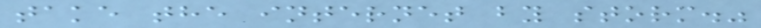take the internet by storm."
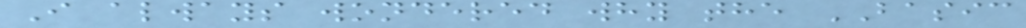I always wondered why the BASIC
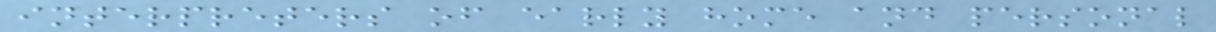interpreters of early home and personal
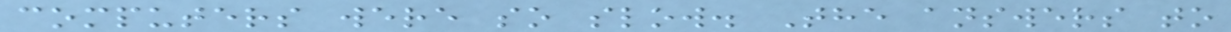computers were so slow. The answers to
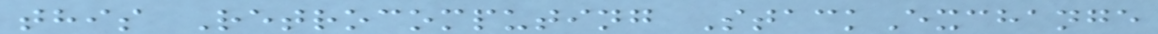this Retrocomputing StackExchange
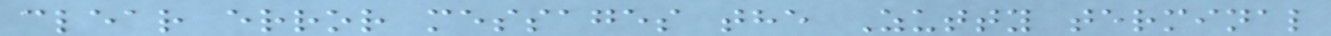clear error messages the Zutty terminal
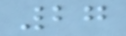27
